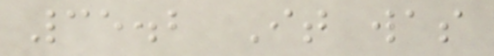35.2 It was
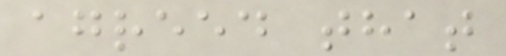agreed that
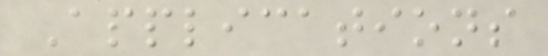Applications
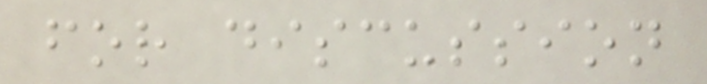for discussion
